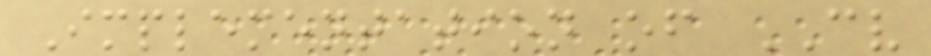Implementation of CV
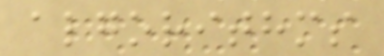algorithms
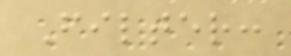Filter:
